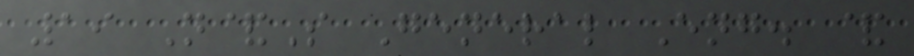19 N&S General Eng. &
